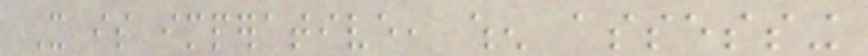It is imperative, when assessing
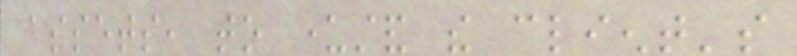assets, to understand the client's
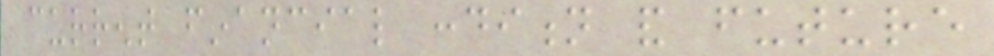current financial condition and future
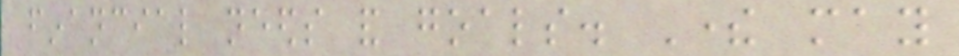financial needs and goals. There may
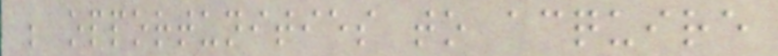be opportunities to acquire
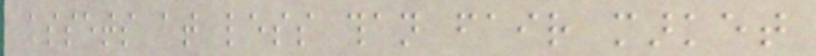assets at less than fair market
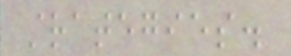strategies.
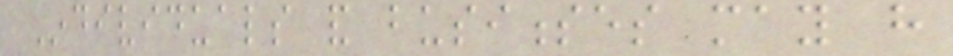Individuals and businesses may have
